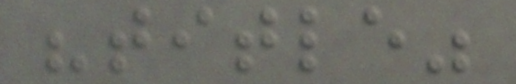"title"
